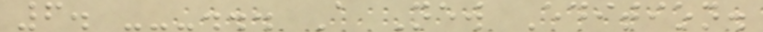6. ---... A New Edition.
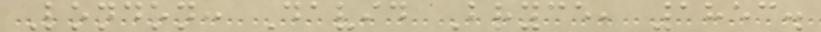London: David Bryce, 1853.
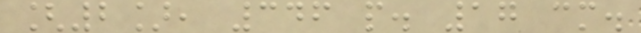[2], 346 p. 17 cm.
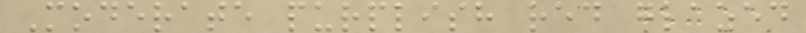Moderate purplish red glazed
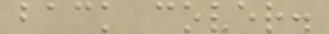back cover.
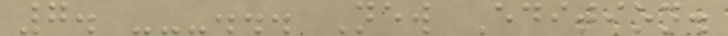7. ---... New Edition.
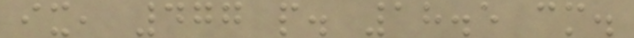ix, 477 p. 18.5 cm.
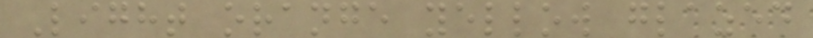Light orange yellow glazed
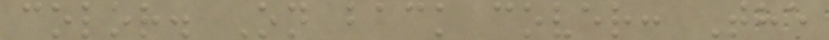color. On back cover: The
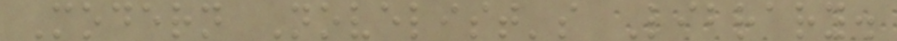Modern Novelist's Library.
